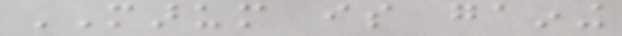MARUM is gaining
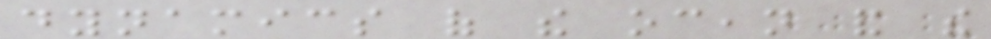dynamics of the ocean and the
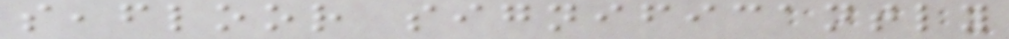seafloor significantly
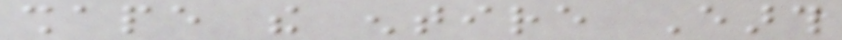shape the entire Earth
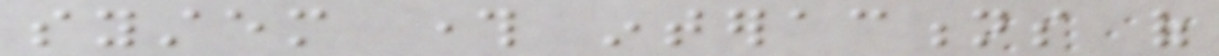system through interactions of
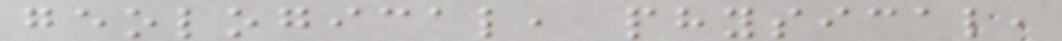geological, physical,
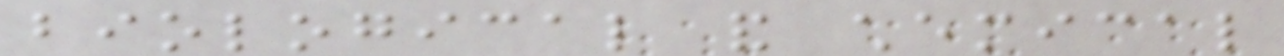biological and chemical
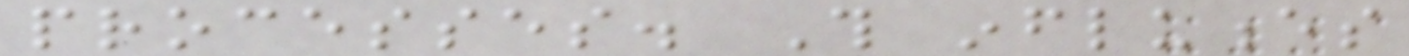processes. This influences
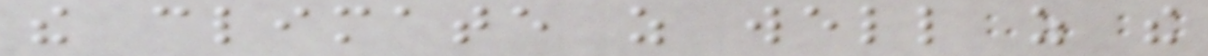the climate as well as the
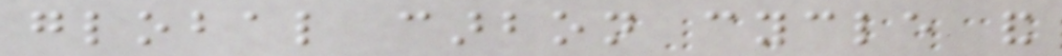global carbon cycle and
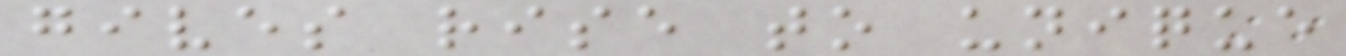gives rise to unique
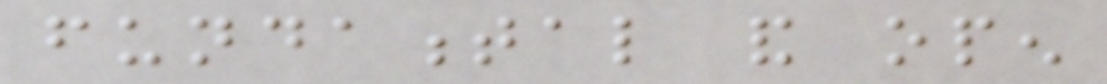fundamental and open
